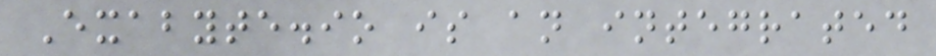Exabyte.io is an integrated
